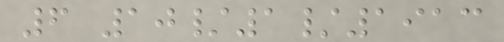6 10/1/1913
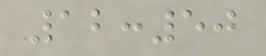12:50
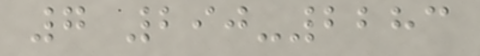7 290-2283
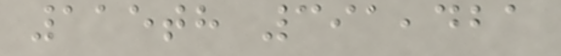115th 391,421
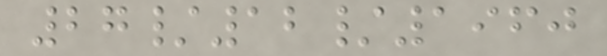27/12/1960
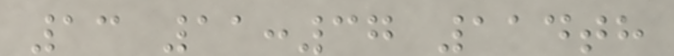13 11:37 114th
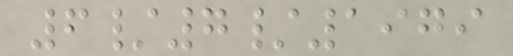6/7/1979
